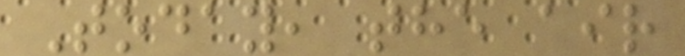Today, the air
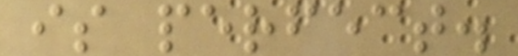is perfect.
